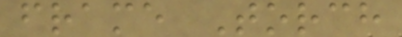frame Torch
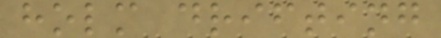holm drifting
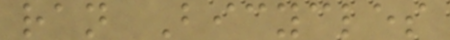ran Bicycles
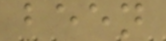been
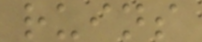ruins
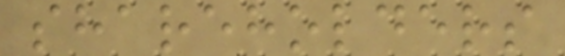shareholders
